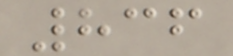836
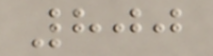800
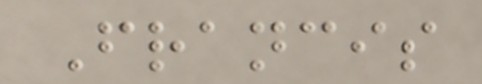Francis
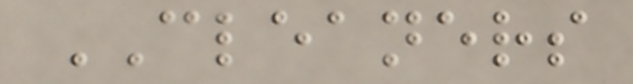CLEANERS
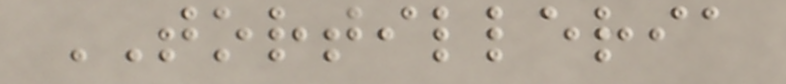TORTILLERIA
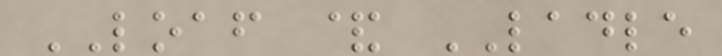LOAF & LADLE
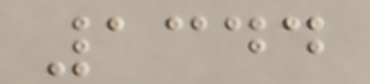1344
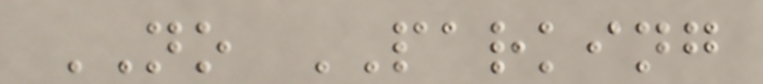NO PARKING
